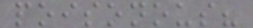poisonous?
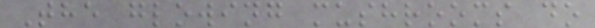The glowing mushrooms do
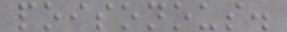poisonous.
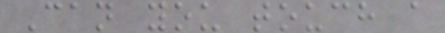Can you touch a
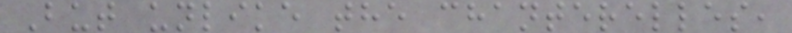But unlike the chanterelles,
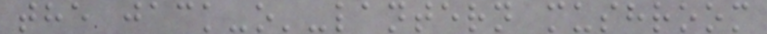the jack-o'-lantern mushroom
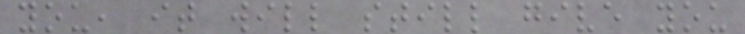you, it will still give you
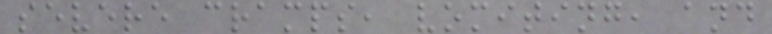severe cramps, vomiting, and
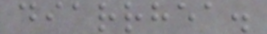diarrhea.
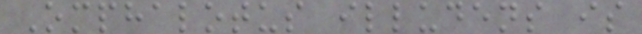Omphalotus illudens is
